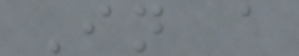In a
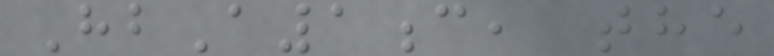HbA1c, the
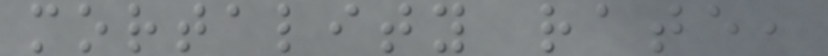mortality rate,
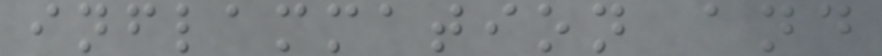inflammation and
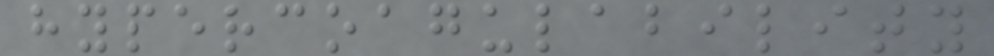hypercoagulability
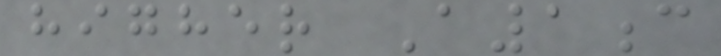higher A1c
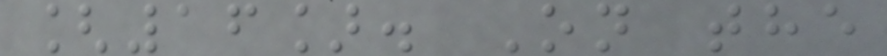[16]. On the
